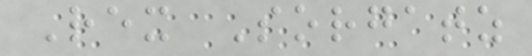Rex Sorgatz
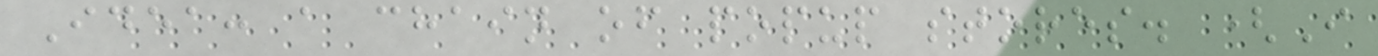Idea: a chain of popup stores. (I
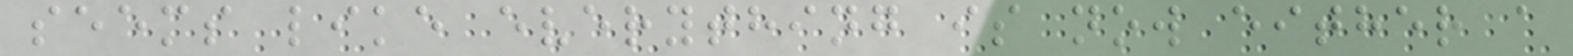seems like everything is now either a
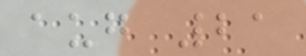aug 21
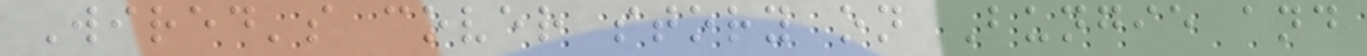Wired's cover story on Bungie and
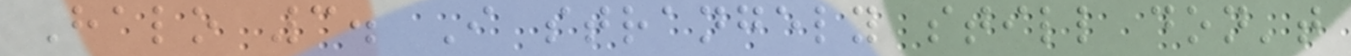Halo 3. I strangely still don't
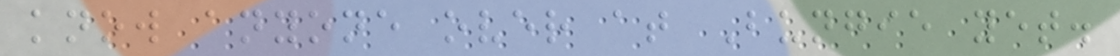know anyone over at Bungie yet.
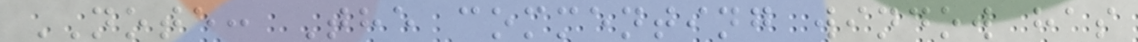NOTE: The commenting window has
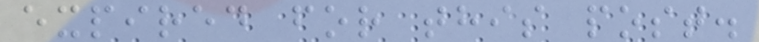expired for this post.
